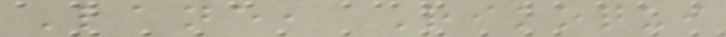Lane, Rikoqui
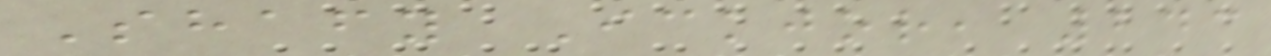Shafy Ickjor, 243
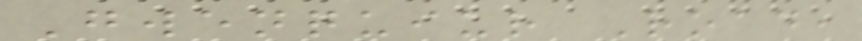Gwenquiur Road,
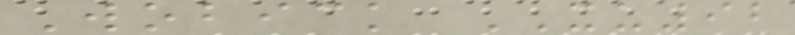Wobick XU92
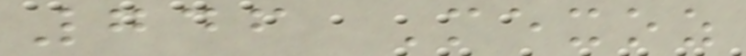746 Mexoz
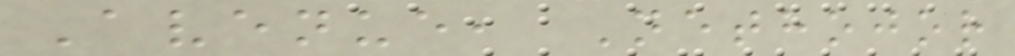Avenue, Nethojor
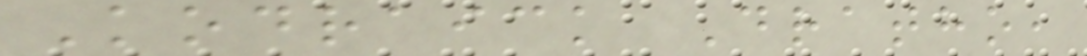Kodraick Dratho,
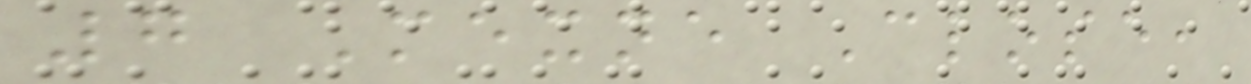7 Mexne Close,
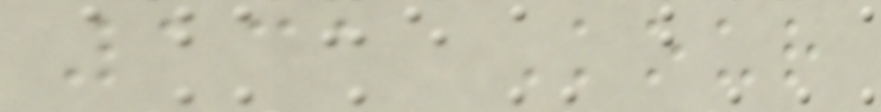131 Kour
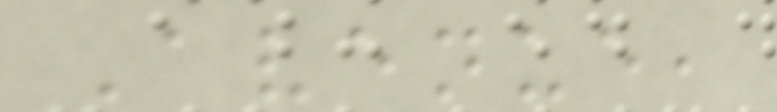Avenue,
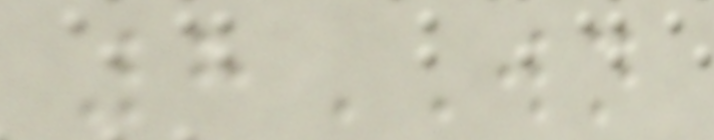8WN
